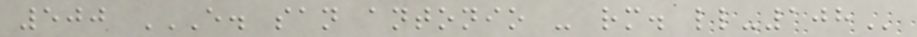500 E. SAN ANTONIO - RM. LL-108
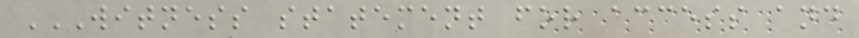WITNESS STATEMENT FOR ACCESS AND
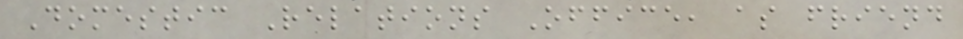Domestic Relations Office, as friend
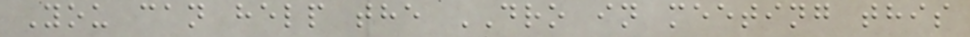You can help the DRO in meeting this
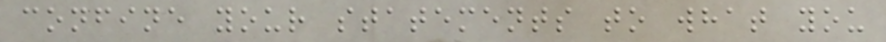confine your statements to what you
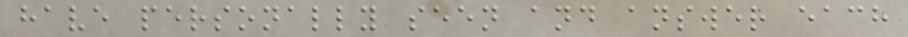have personally seen and answer each
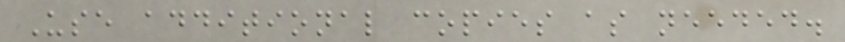Use additional copies as needed.
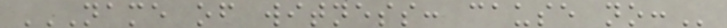NAME OF WITNESS: CAUSE NO:
